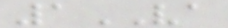1VA
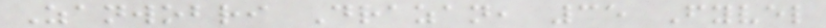Zanwobri Drazan, 35 Fyvel
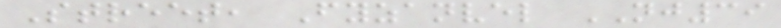Street, Fyzanvel NJ39
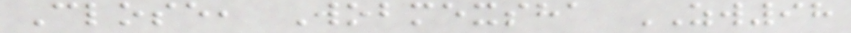Close, Wobmexsha ZW98
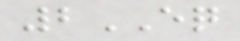2EQ
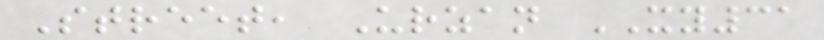Street, Urzan XY31
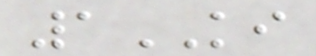1KI
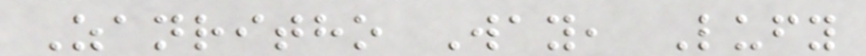Zanritho Way, Lufy
